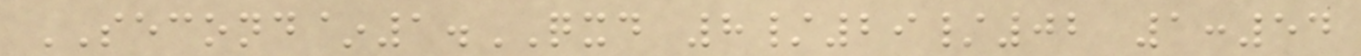SECOND~1.QXD 8/29/02 1:54
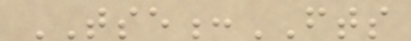TSE:FTS
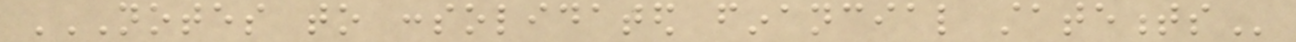NOTES TO CONSOLIDATED FINANCIAL STATEMENTS
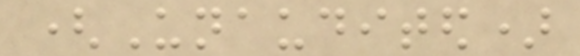(Unaudited)
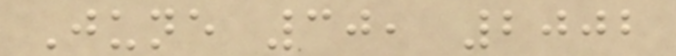June 30, 2002
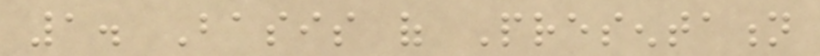1. Basis of Presentation
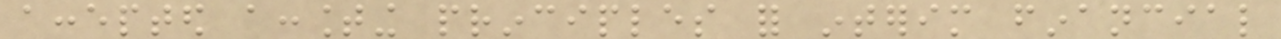accepted accounting principles for interim financial
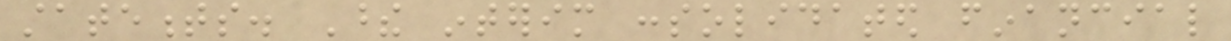statements. These interim consolidated financial
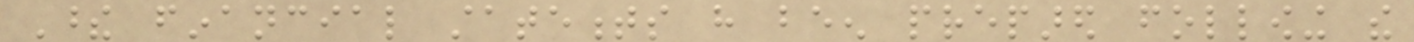These financial statements have been prepared following the
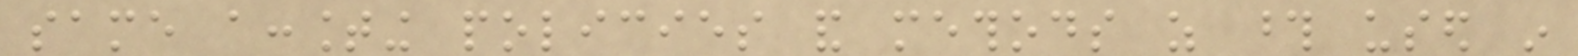same accounting policies and methods as those used in
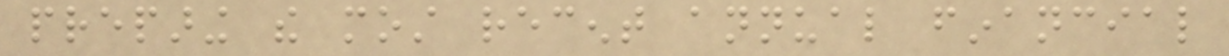preparing the most recent annual financial
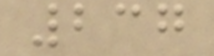237
